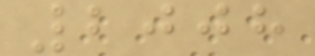2008
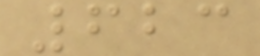623
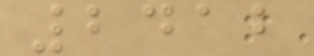2412
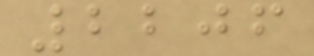2206
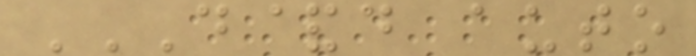D&D AUTO
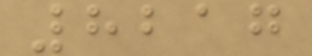8217
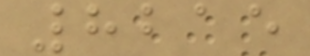8215
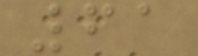61
